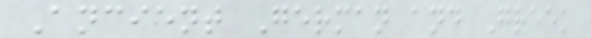Ancient German and Greek
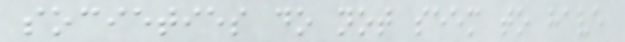societies do not seem to have
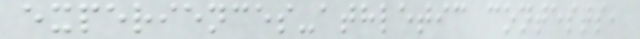experiences-athletic contests,
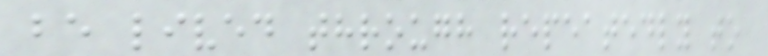be lived through repeatedly to
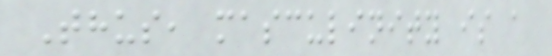Thus, masculinity is a
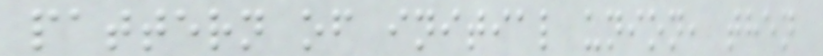pattern of initial union, then
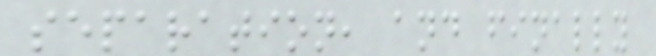separation, and finally
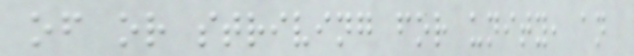of or striving for unity, an
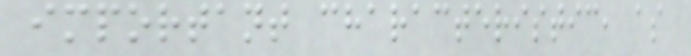important characteristic, as
